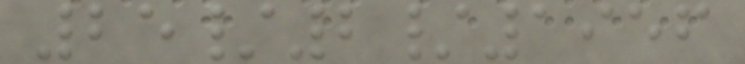25/2/1956
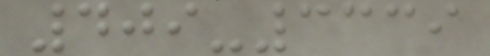409-3339
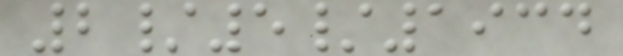2/5/1934
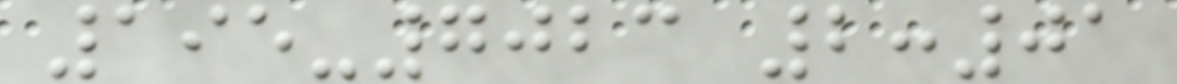195-7023 2:01
